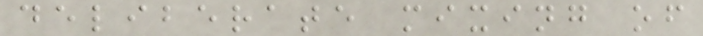deliberate mixing of
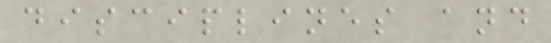disciplines and
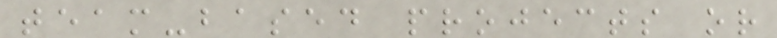team-based projects or
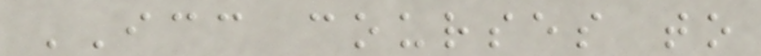ICC courses to
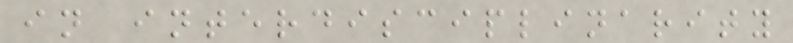in interdisciplinarity
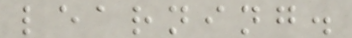learning.
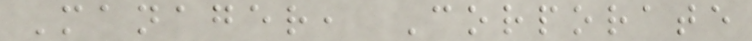Manager, Corporate
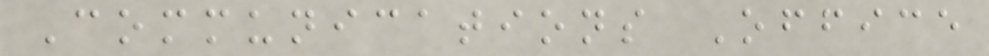Communications Office
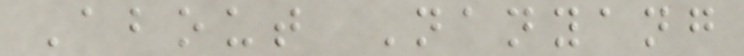About Nanyang
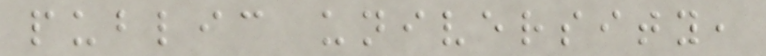public university,
